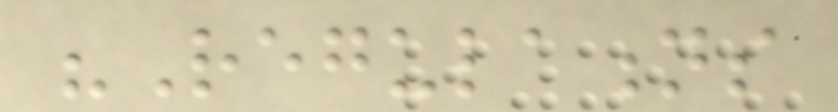"Regulations
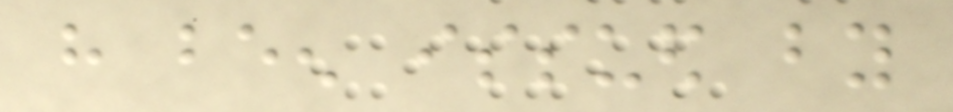have been issued by
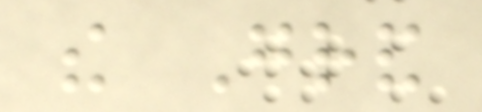the Grand
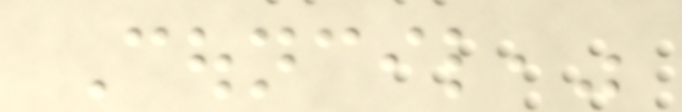Council,"
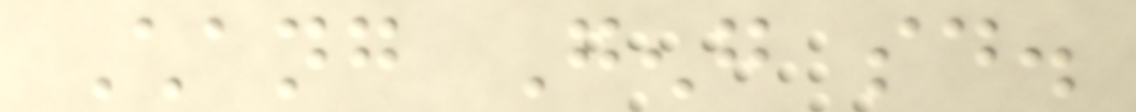Chang Geng said.
